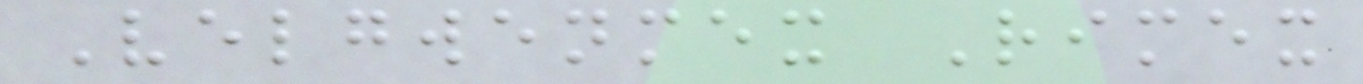Velgwenmex Rimex
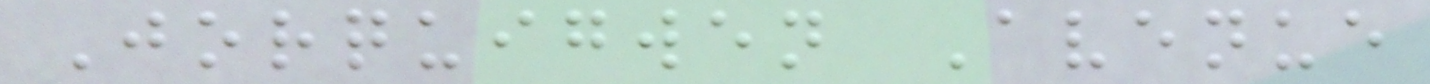Jorquigwen Avenue
